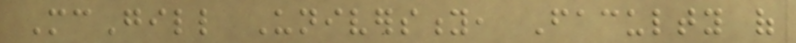McGill University, Faculty of
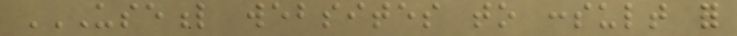USEFUL WEBSITES TO CONSULT FOR
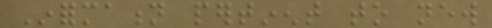Information pertinent to new
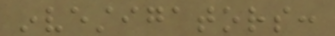investigators:
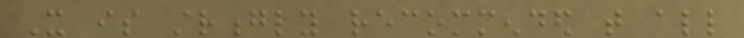It is strongly recommended that all
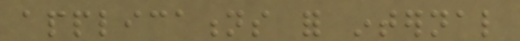applications for internal
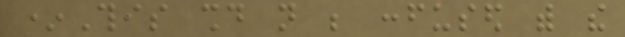*This should not be confused with the
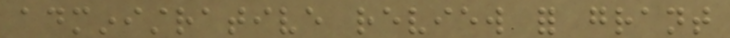administrative review for grant
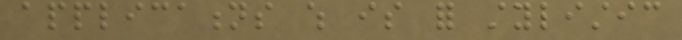applications which is for stylistic
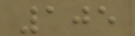105
